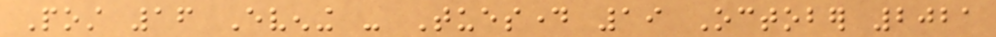Post 16 Evening - Tuesday 19 October 2021
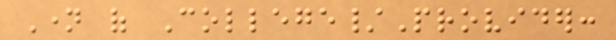Name of College/Provider:
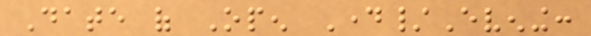Date of Open Day/Evening:
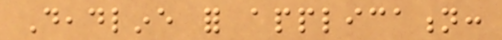Deadline for application:
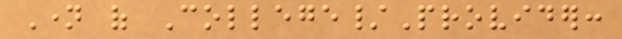Name of College/Provider:
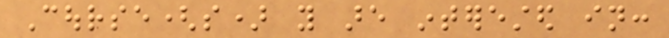Course(s) you are interested in:
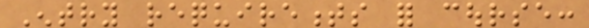Entry requirements for course:
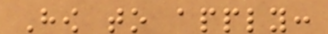How to apply:
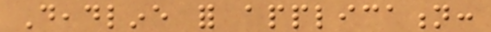Deadline for application:
